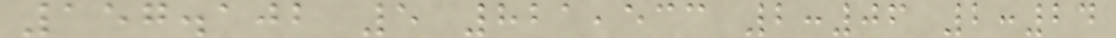157.102 5 821,533 2:06 2:24
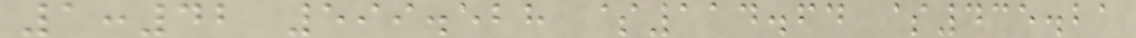1:42 599.528 $114.64 $435.21
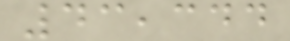43,344
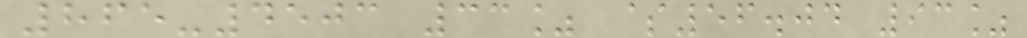865-4503 33% $56.04 93%
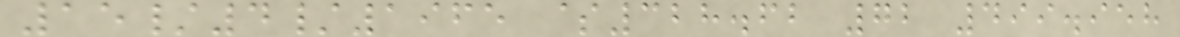15/4/1965 $328.62 72 499.958
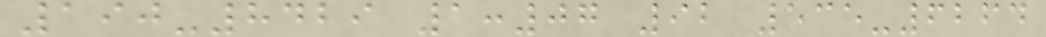190-8429 1:07 92 535-6264
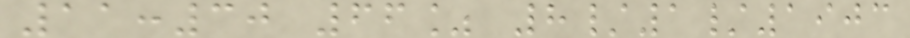11:30 66% 8/1/1903
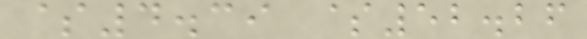$4.39 $52.26
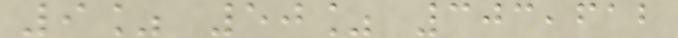9% 50% 303,612
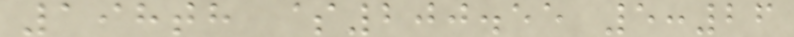198th $200.55 5:26
